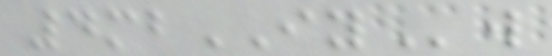4mbIYw
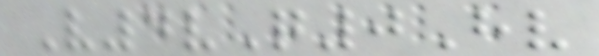V4vQ0Hv
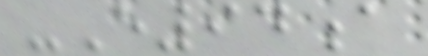-E94a
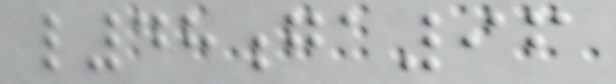l48ga96
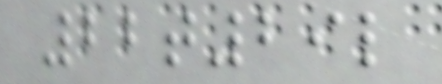22t29l
